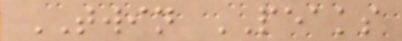TWIN PEAKS
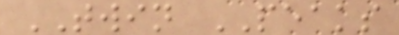TWIN PEAKS
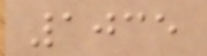1035
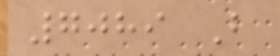7089 B
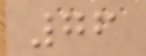76
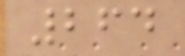264
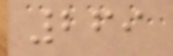269
